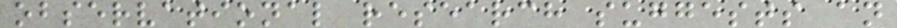observational research suggests an
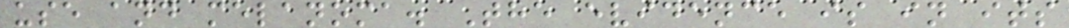use and melanoma. The evidence is in its
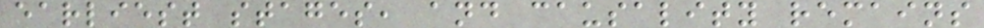earliest stages, and causality remains
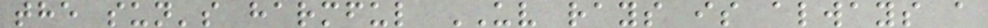the sun's harmful UV rays is always a
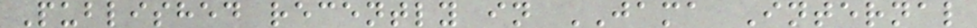Published recently in JAMA Internal
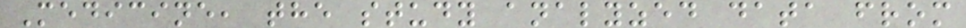Medicine, the study analyzed data from
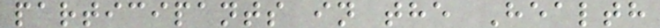participants in the Health
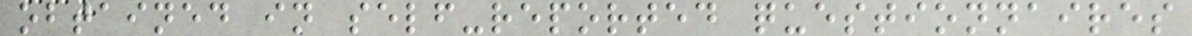obtained in self-reported questionnaires
